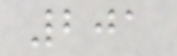201
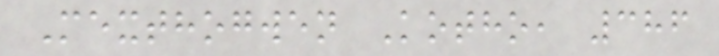Mexthogwen Kotho, 386
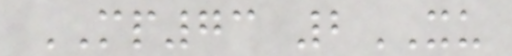MP73 2XU
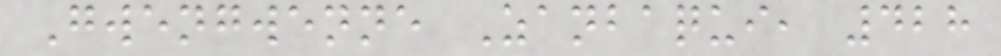Gwengwenne Zanbaqui, 428
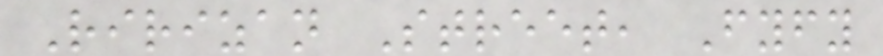Ririzan Street, Fyfy
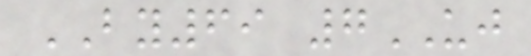BY69 7UJ
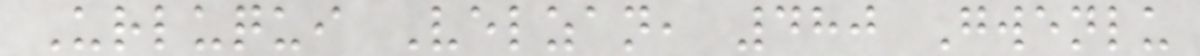Urluqui Velzan, 480 Gwenlu
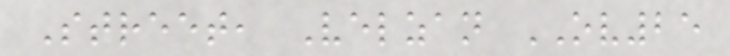Street, Velzan OV25
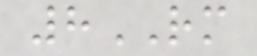8RM
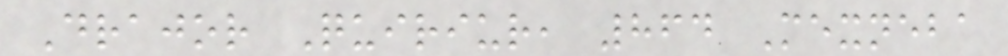Drajor Quiriur, 864 Mexneba
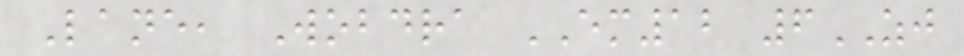Lane, Wobdra EM12 6ZJ
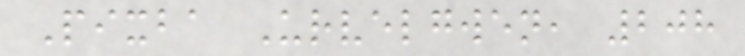Pixba Urvelgwen, 208
